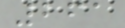261
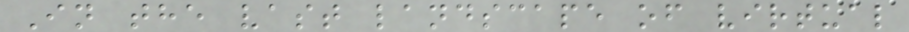In the vast landscape of virtual
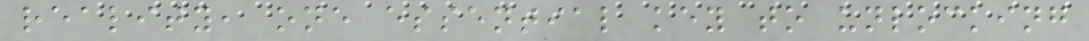reality, one essential key to unlocking
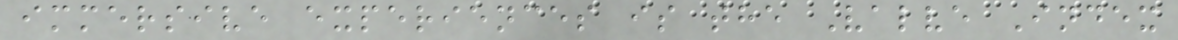immersive experiences is the Valve Index
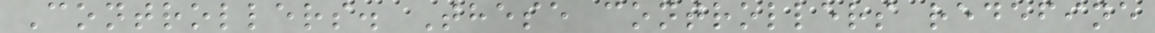Controllers. These controllers redefine
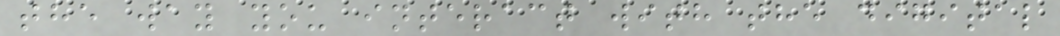the way you interact with the digital
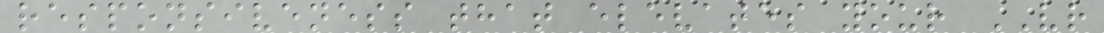responsiveness that elevates your VR
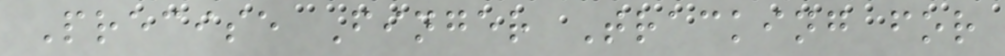Precise Finger Tracking for
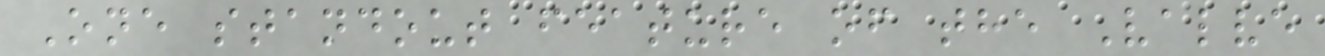One standout feature of the Valve
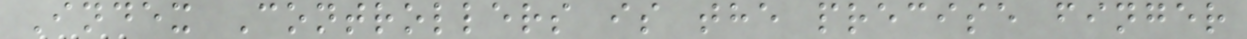Index Controllers is the precise finger
